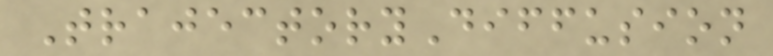TrajectoryDiffusion
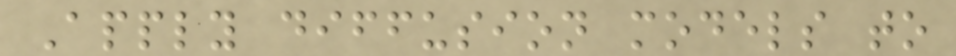Apply diffusion models to
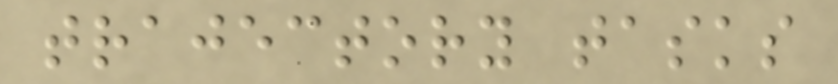trajectory tasks
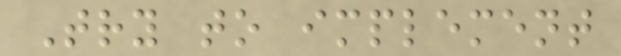Try to implement
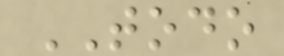TODO
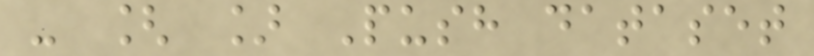- [ ] Push dataset
